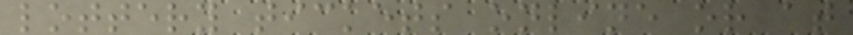lottery tickets online or at
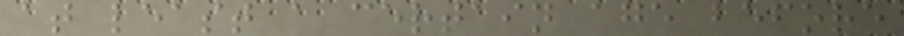at least a certain age before
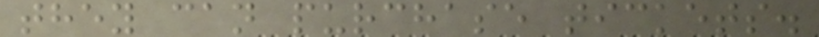they can purchase tickets.
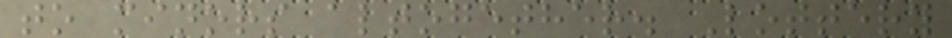to minors altogether. Lottery
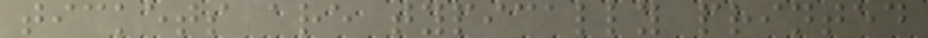tickets are typically printed
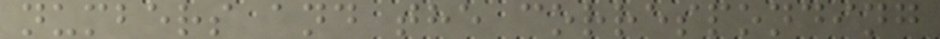numbers and the corresponding
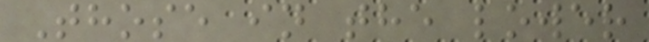Those in the lower
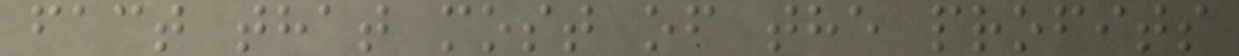fact that most of the profits
